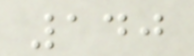140
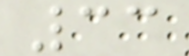33
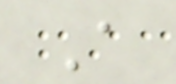A
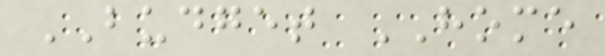BUDGET HOME
